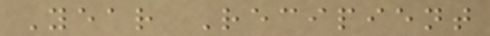Year Recipient
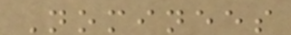Nominees
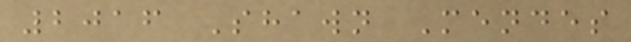2016 Shawn Mendes
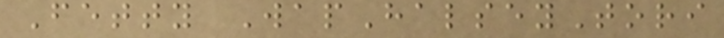Fetty WapHalseyTori
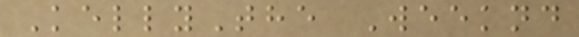KellyThe Weeknd
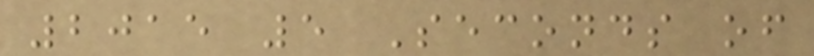2015 5 Seconds of
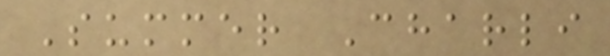Summer Charli
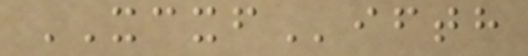XCXFifth
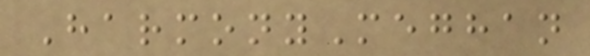HarmonyMeghan
